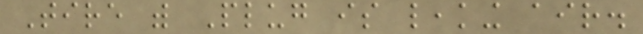Tire with Plug is leaking air.
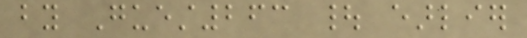by Guest263 | earlier
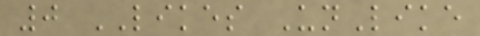0 LIKES UnLike
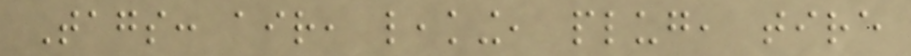Tags: air, leaking, plug, tire
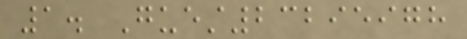1. Guest23295978
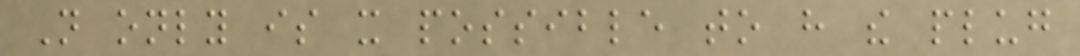Not only is it possible to have the plug
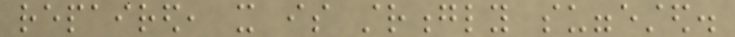repaired, it is strongly suggested.
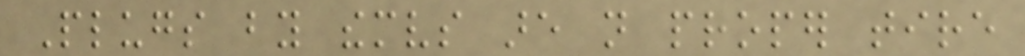Plugs by themselves are not proper tire
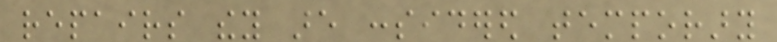repairs they are considered temporary
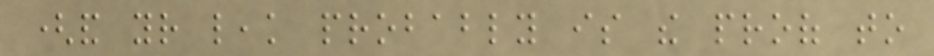(and your leak probably is the proof to
